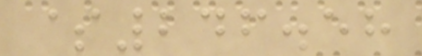$246.58
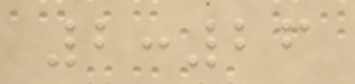2:26
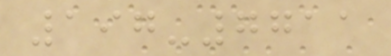197-7711
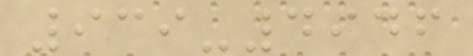939-4946
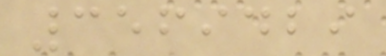3569429
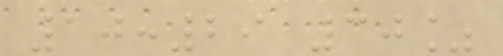10:29 30%
